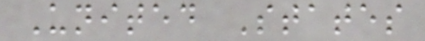United States
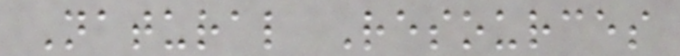Natural Resources
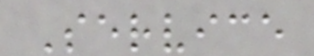Service
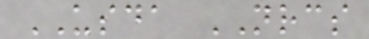USDA NRCS
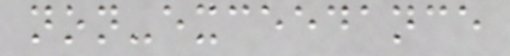non-exceedance
